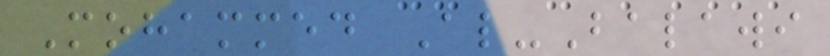Mohammed Al-Balawi
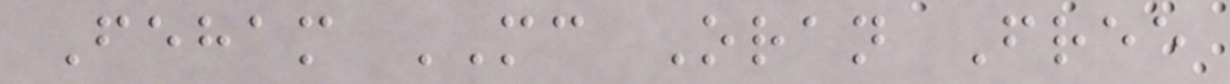Feham MC Oran Free
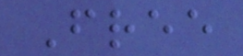Free
